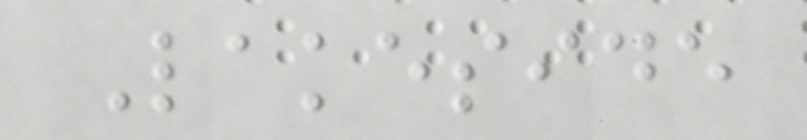Lakeside
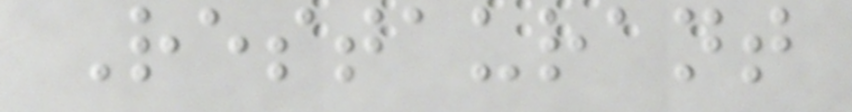Restaurant
